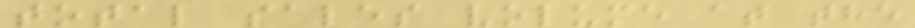total sales volume at the
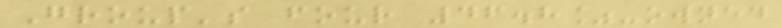Group's four 46.8%-owned
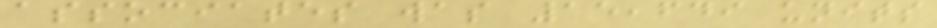associates was 15,649 units
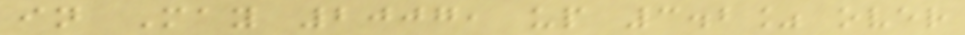in May 2007, up 3.2% over
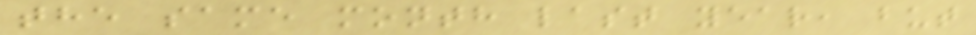the same month last year, but
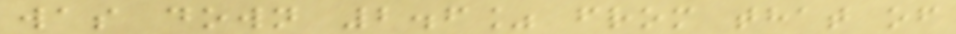was down 2.6% from that of
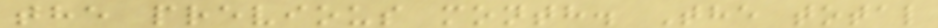the previous month. The total
